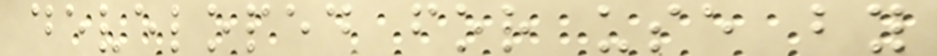developed for use by
